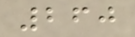260
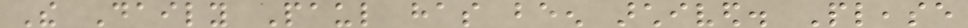The Daily Paul has been archived. Please
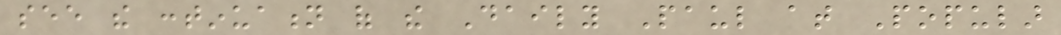see the continuation of the Daily Paul at Popular
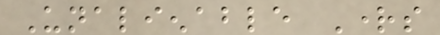Unalienable Rights
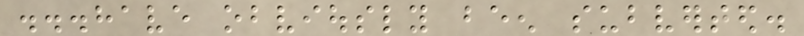...have obviously been subverted.
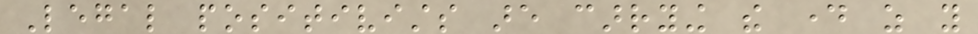Legal positivists are carrying the day as you
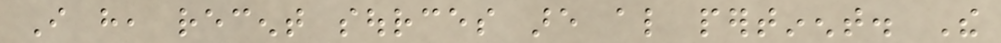I have, recent sources are also pertinent. The
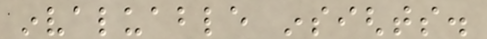invaluable insights.
